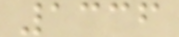1336
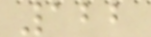122
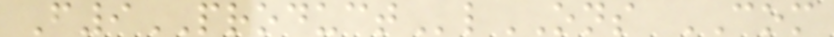F9PRODUCTlONS COM
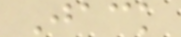Jack
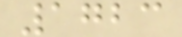1723
